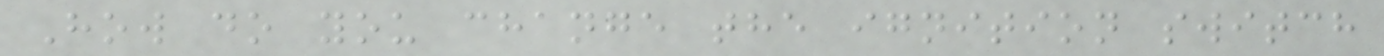How do you change the ignition switch
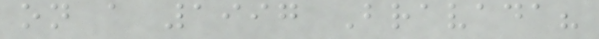on a 1997 Bravada?
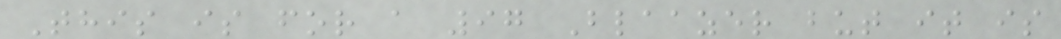This is for a 97 Blaazer but it is
